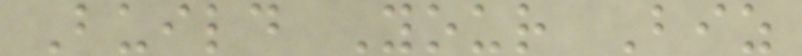Build Your Biz
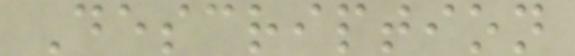Description
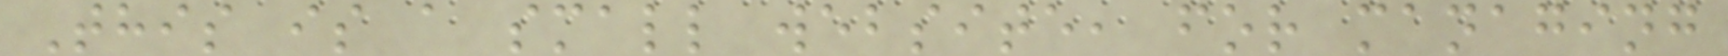This is a small website, for managing
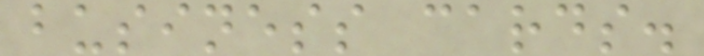business cards.
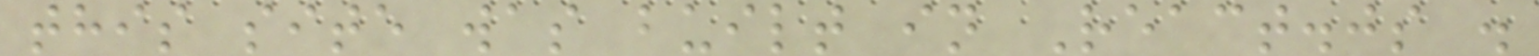this site was built in React.js .
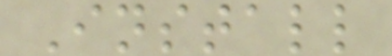Install
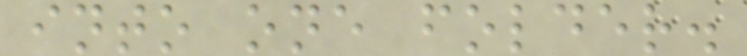into one folder.
